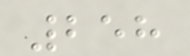258
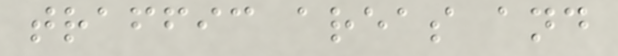traffic areas and
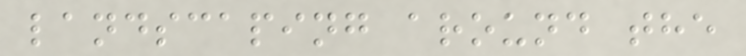landscaping around the
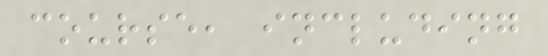course, including
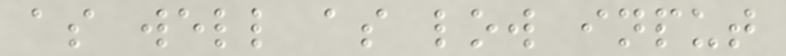as well as low input
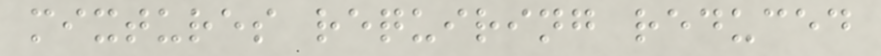mixtures requiring reduced
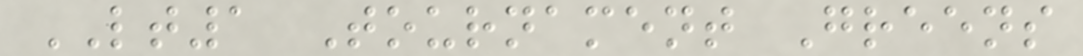LT1 Tournament Greens
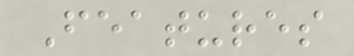Features
